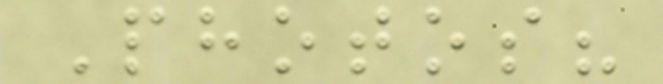Photos?
